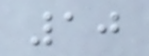10
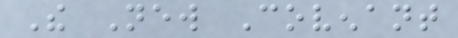The New Covenant
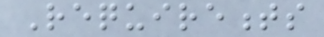Requirements
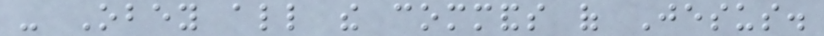- Obey all the commands of Jesus.
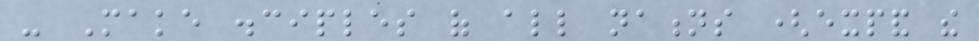- Make disciples of all nations (expand the
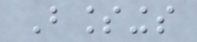Blessings
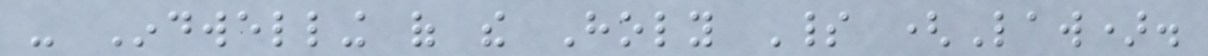- Indwelling of the Holy Spirit (Law).
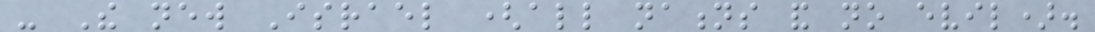- The new Israel (all nations and no evil).
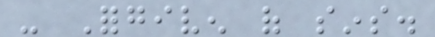- Forgiven of sins.
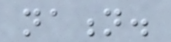nation.
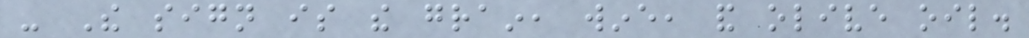- The sign is the grain, wine, and olive oil.
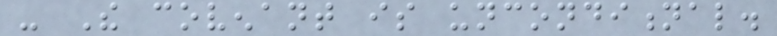- The covenant is unconditional.
